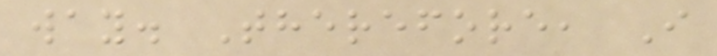way. Therefore, I
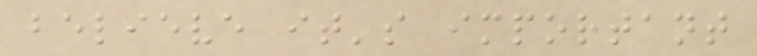believe it's important
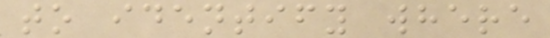to identify where
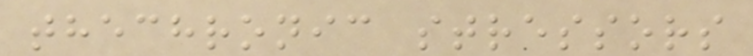thechronic stressors
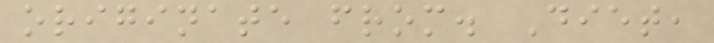originate from. Diet,
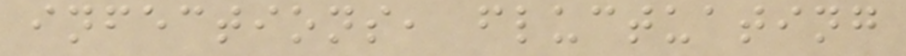infections, fluctuating
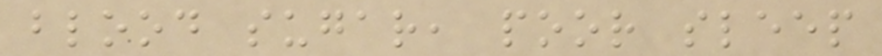blood sugar, poor sleep
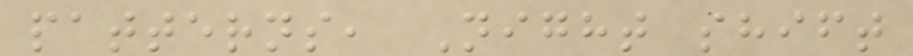patterns, Night shift
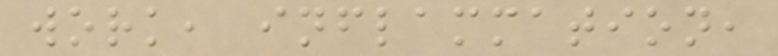work, inflammation,
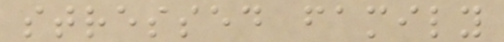stressed family
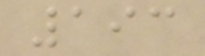193
